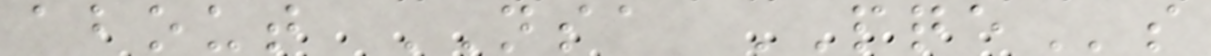about NSA PQEs
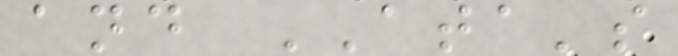and ATA's
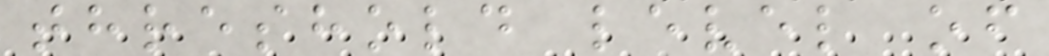threshold level of
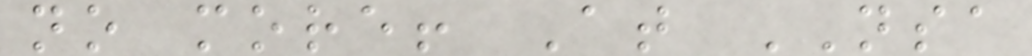no more! At NSA
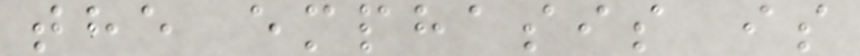the emphasis is
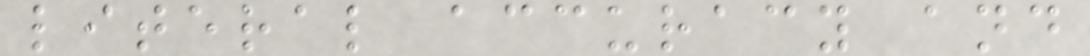literal accuracy and
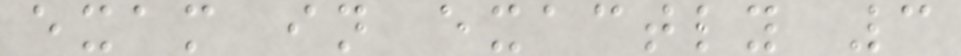exam in exactly 3
